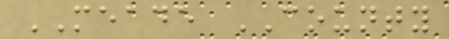MEADE COUNTY
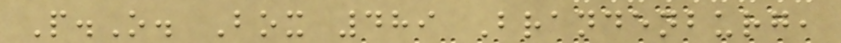P.O. Box 489 Brandenburg,
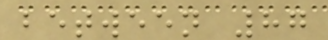between 87
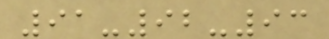91-92-93
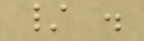/ .
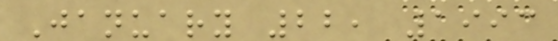January 22, 1993
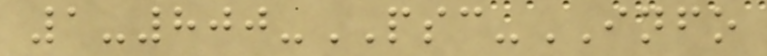1-800-PSC-INFO
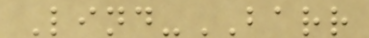Lind-BARR
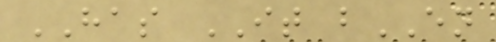HAS IT bEN
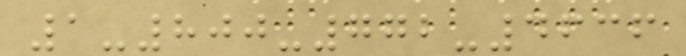1-800-772-4636
